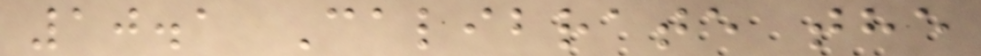10.1 Calibrate the
